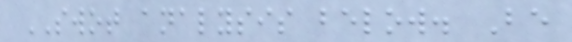SWOT analysis below. Be
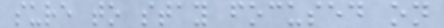sure to stay focused on
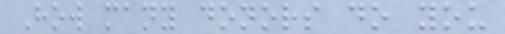How many donors do you
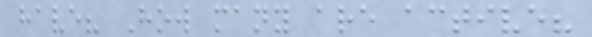have? How many are active?
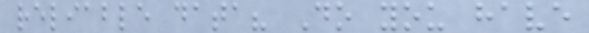reliable data? Do you have
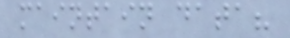maintain data?
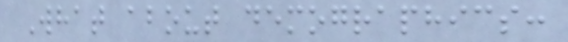What about demographics:
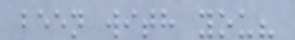been with you?
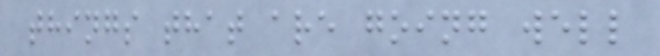things that are going well
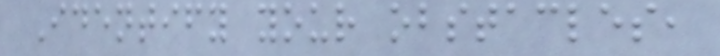Identify your obstacles,
